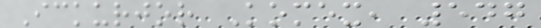Ickurjor Komex, 547
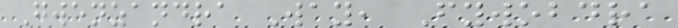Gwenzandra Way, Fywobdra
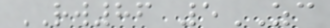RW86 5ZC
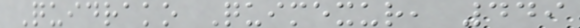Quidrako Quimexur, 449
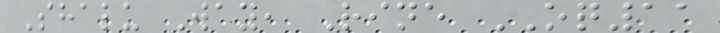Shalu Way, Rine OQ11
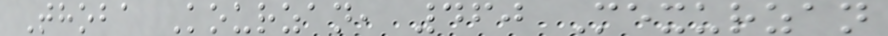Thoba Kourzan, 460 Mexurzan
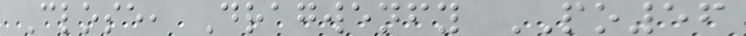Close, Dragwenfy PO56
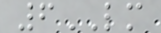6LM
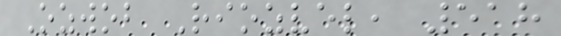Ozwob Riozvel, 518
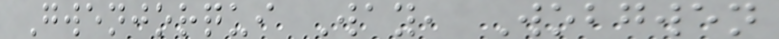Gwenjorqui Way, Wobgwen
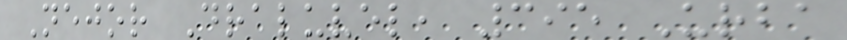Nejor Draluvel, 395 Urba
